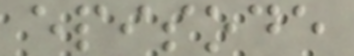episode
